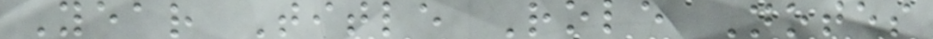Year Title Role Notes
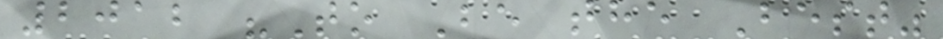2012 "To Be the Best"
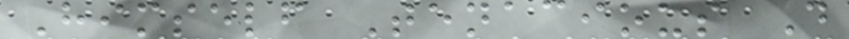Himself Tenacious D
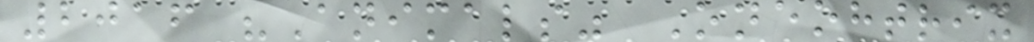2016 "Animals" Oneohtrix
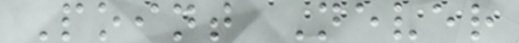Point Never
